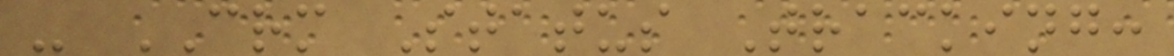- CRM Status Tracking:
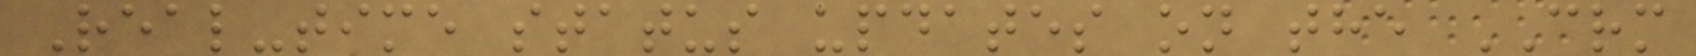Real-time status updates on the CRM
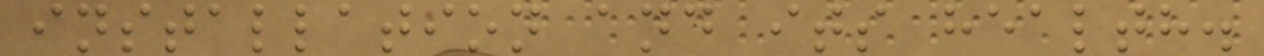installation and its health.
